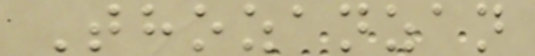Thozanzan
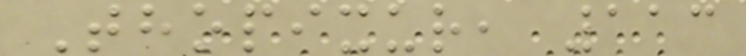Thopixur, 113
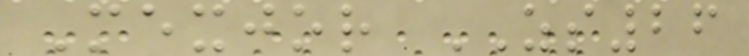Mexjor ZS26
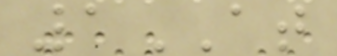1AT
